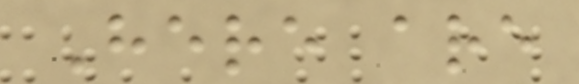Here are
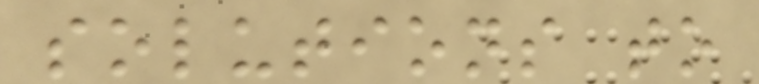solutions to
